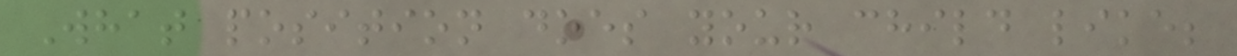What position does your child like;
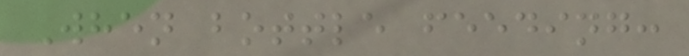When bottle feeding:
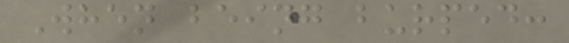When being burped:
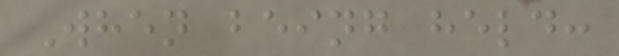When being held:
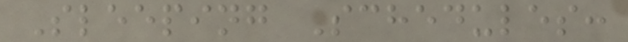Sleeping Schedules:
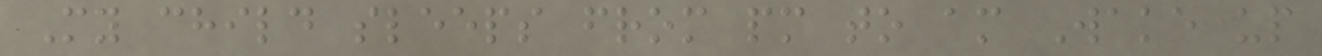My child sleeps from pm to am Wake up
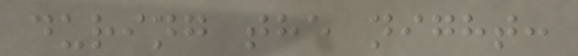during the night:
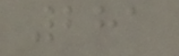281
